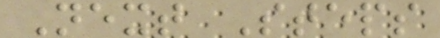Next Steps
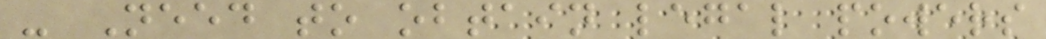- Need to obtain legal powers
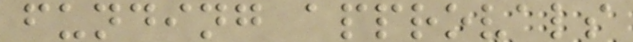funding approvals
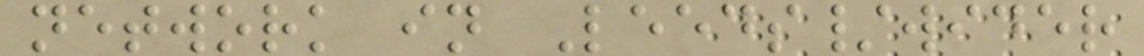network in Leeds/wider
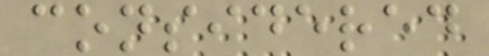considered
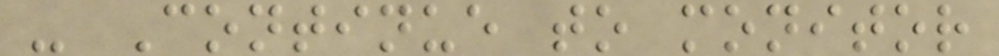- Continue to monitor
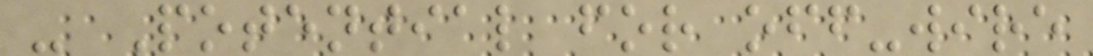- Potential for off-wire
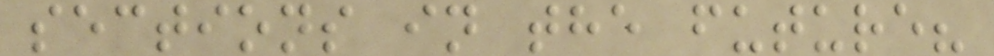sections in the future?
